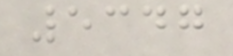5347
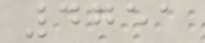4751
